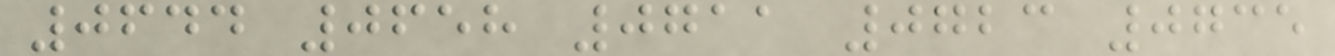0644 0658 0711 0723 0735
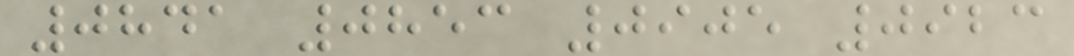0841 0853 0905 0923
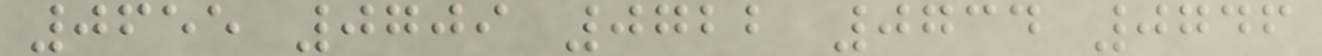0655 0709 0722 0734 0746
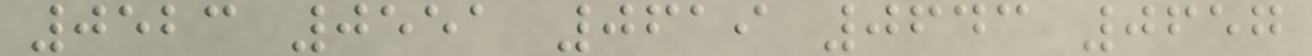0523 0551 0619 0643 0657
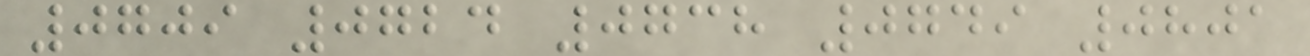0709 0724 0738 0749 0801
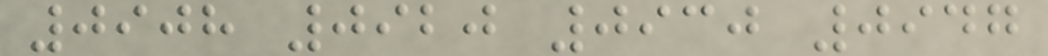0908 0920 0930 0947
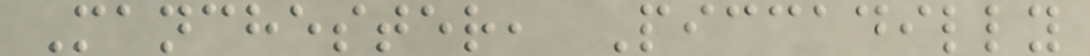Manchester, Piccadilly
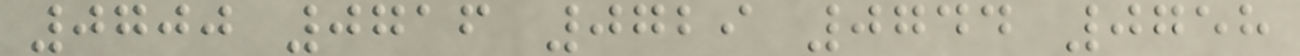0700 0716 0729 0744 0758
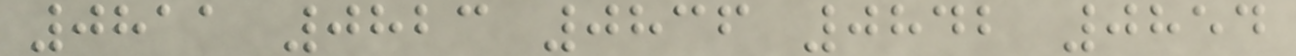0811 0823 0836 0842 0854
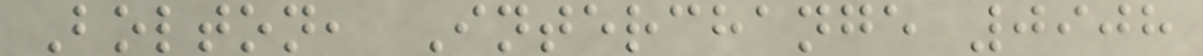Bolton, Interchange 0908
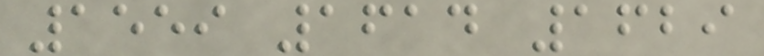1559 1614 1629
